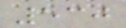530
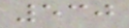530
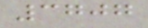3707
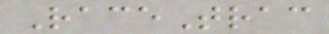RaceTrac
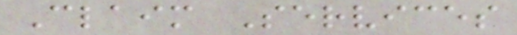Claim Services
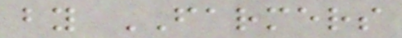by FARMERS
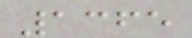1365
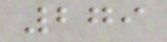279
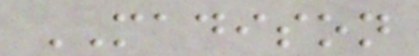MADISON
